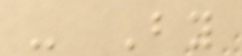- By
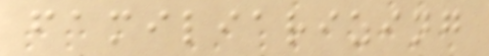familiarizing
